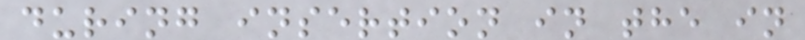during insertion in the in
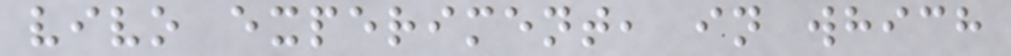vivo experiment, in which
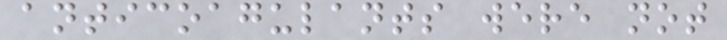anticoagulants were not
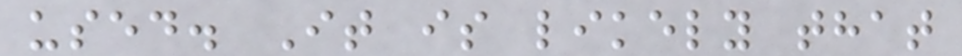used. It is likely that
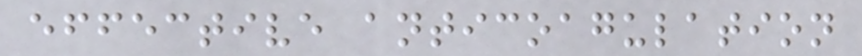effective anticoagulation
